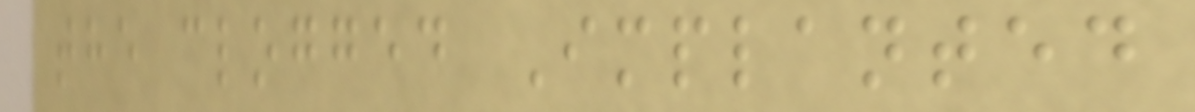the clogged Implanted
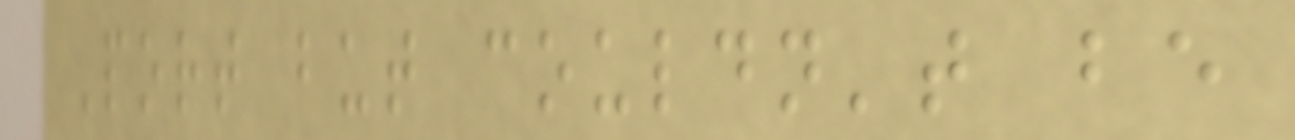Port but couldn't be
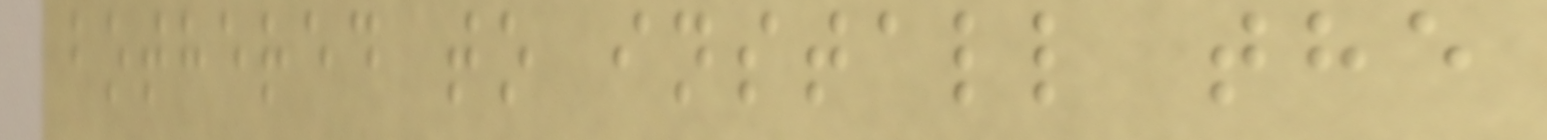bothered to install the
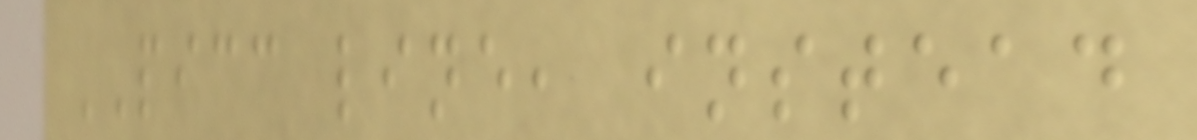PICC line, instead
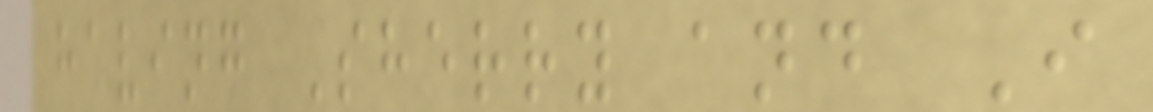having Sherry and I
